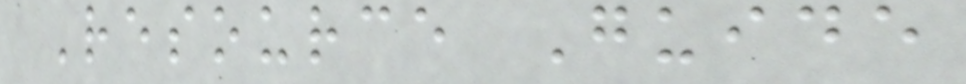Resource Guide
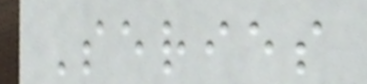Series
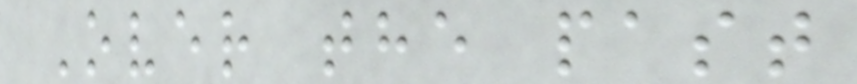Over the past
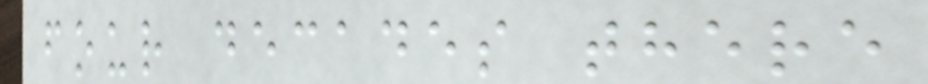four decades there
